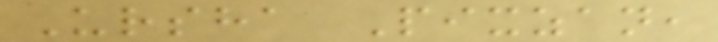Ursha Pixzan,
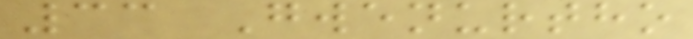33 Gwenurtho
